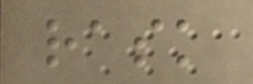rask
